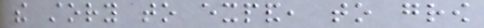the story to expand, to grow
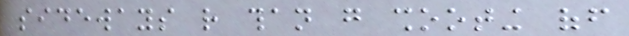sideways rather than go shooting off
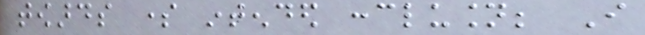towards some intended conclusion; I
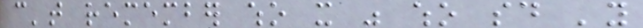can't remember who it was who said 'you
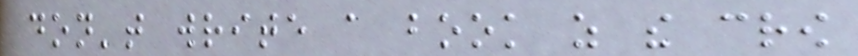don't write a book as the crow
